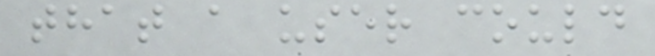that a user could
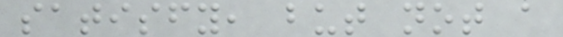satisfy, but not a
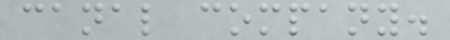canal company.
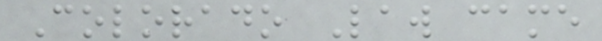Colorado Law came
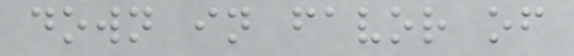down in favor of
